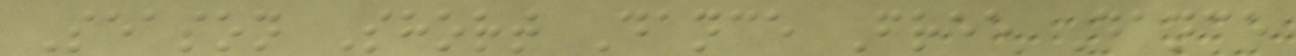Season Short Dance Free Dance
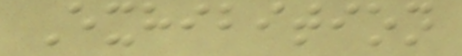Exhibition
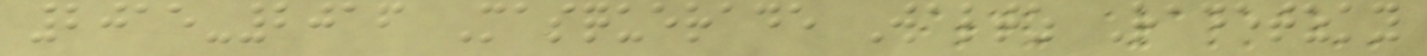2015-2016 Masquerade Waltz Radetzky
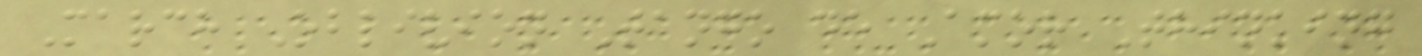March Oblivion Tango de Amor Thinking
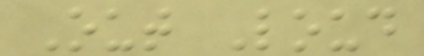Out Loud
